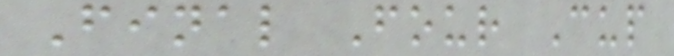Final Four Cup
